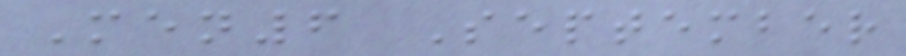Men6 September
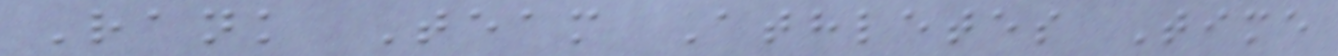Rank Team Athletes Time
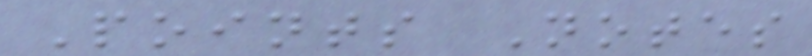Points Notes
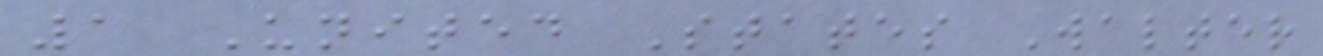1 United States Walter
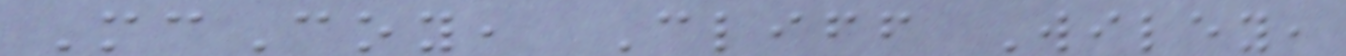McCoy, Cliff Wiley,
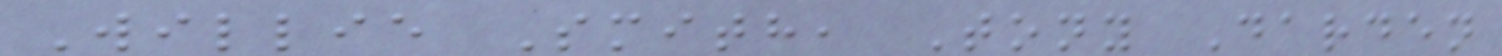Willie Smith, Tony Darden
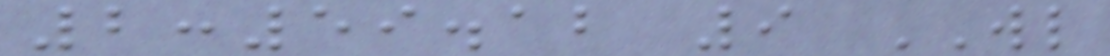2:59.12 9 WL
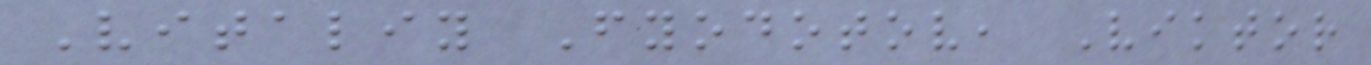Vitaliy Fyodotov, Viktor
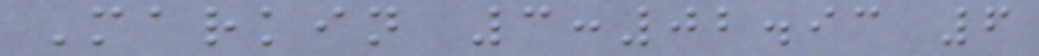Markin 3:02.93 6
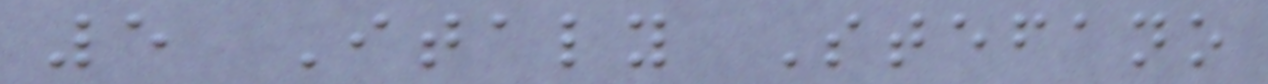5 Italy Stefano
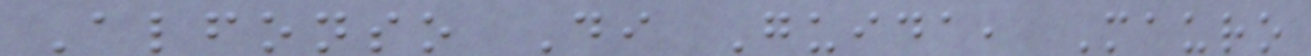Alfonso Di Guida, Mauro
